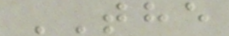THE
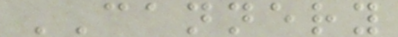CANNERY
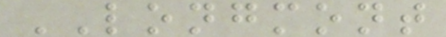LONGMONT
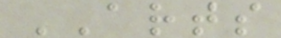ARTS
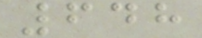648
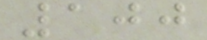100
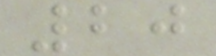20
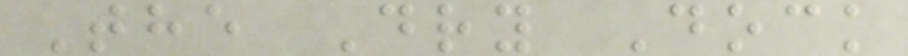The Dry Dock
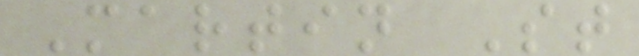Martin St
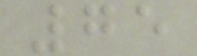75
